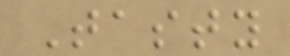Tasty
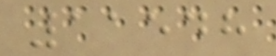11548
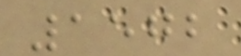1572
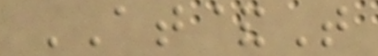AT&T
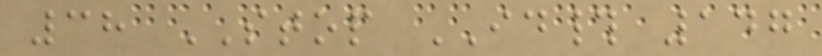38 STOP ID# 147
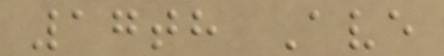17th Ave
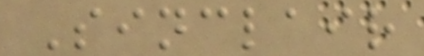Sinclair
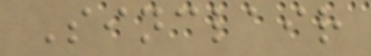Sinclair
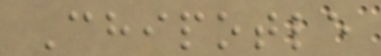Chipotle
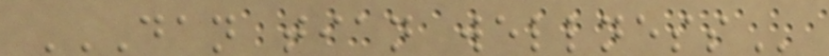DAN TIAN WELLNESS
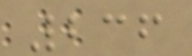236
